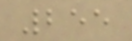255
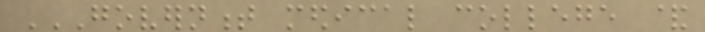GOVERNMENT MEDICAL COLLEGE &
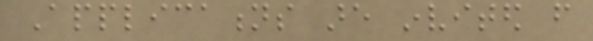Applications are invited from
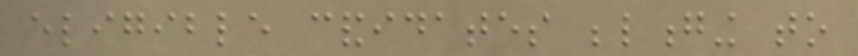eligible candidates belonging to
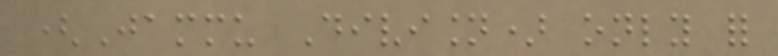(Jammu Division) only for
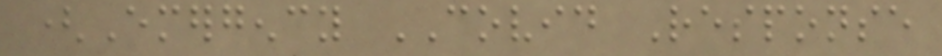(Emergency COVID Response
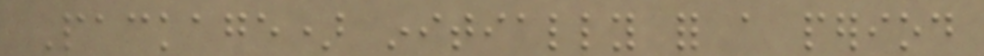Package) initially for a period
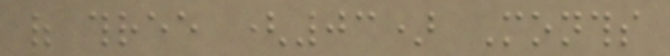of three (03) Months
